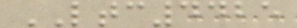LTC4425
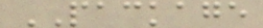PACKAGE
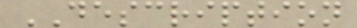DESCRIPTION
